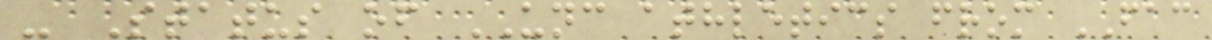- Status of UNC athletics from FAC
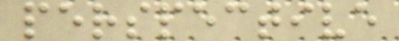perspective
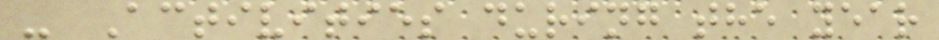- Activities during the year
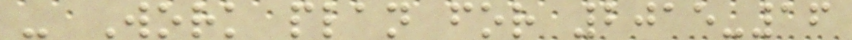- Work plan for 2015-16
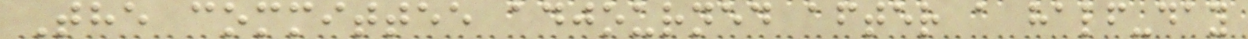The committee adjourned after a half-day
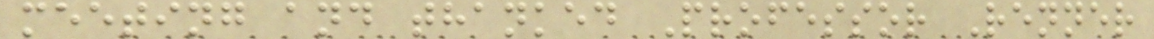meeting and thanked Professor Renner
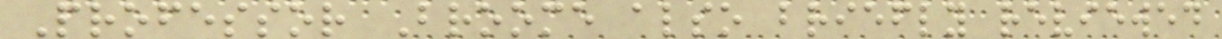Professor Broome also briefly reviewed
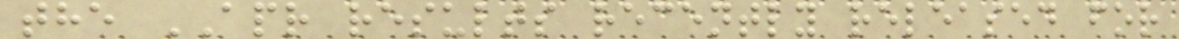the APR results recently released for
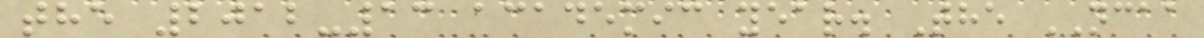the 2012-13 academic year. The NCAA
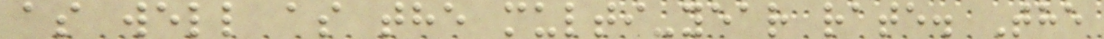as well as the multi-year rate. The
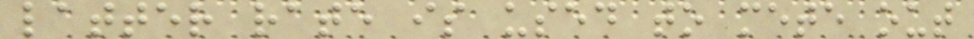latter rate is used to mete out
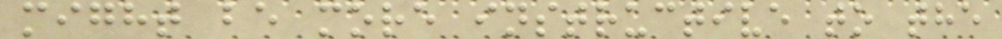might be more instructive to the
